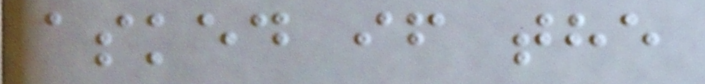asked if the
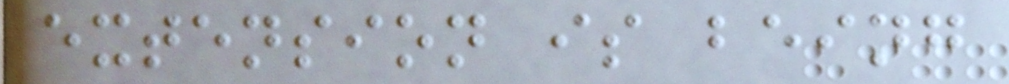extension is being
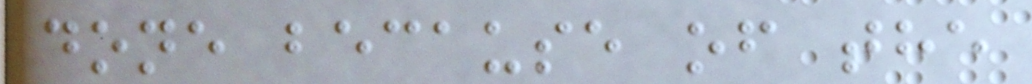done because of the
